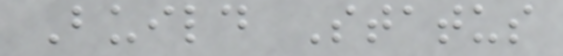Build Status
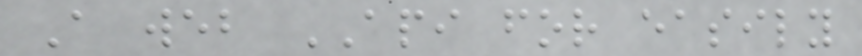A web API for easily
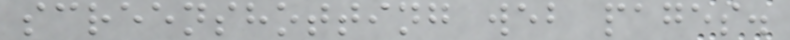screenshotting web pages.
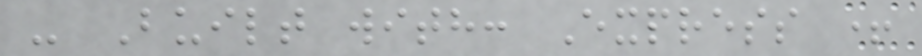- Built with: Express +
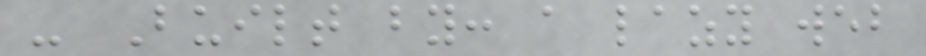- Built by: a lazy web
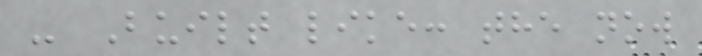- Built like: the now
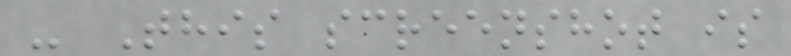- This screenshot is
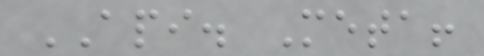API. Meta!
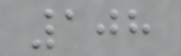108
